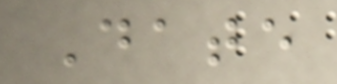Date
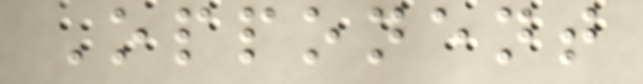Opponent
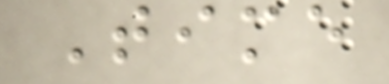Time
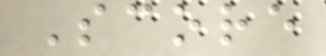Score
